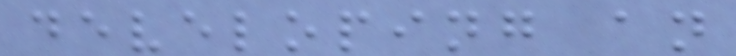developing an
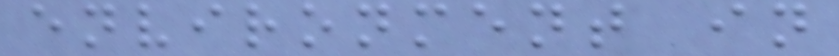environment in
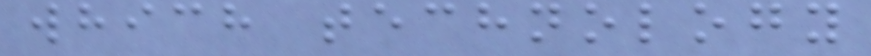which technology
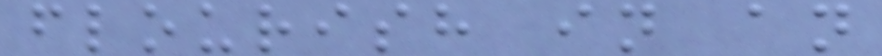flourish in an
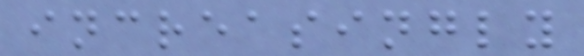increasingly
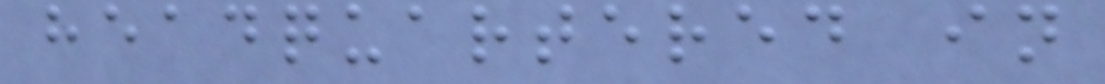headquartered in
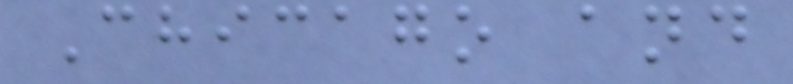Chicago and
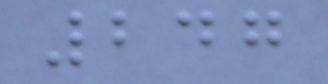247
